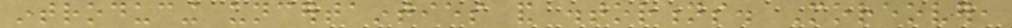introducing uncertainties and distortions. Moreover,
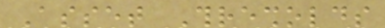Asset Thresholds
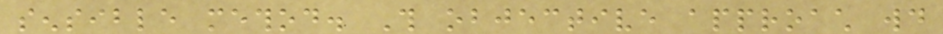sensible method. This objective approach would
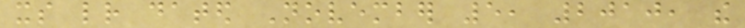its letter dated November 5, 2010, the
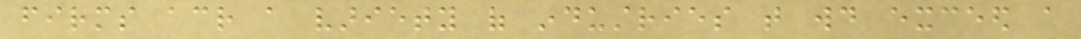firms across a variety of industries that would exceed a
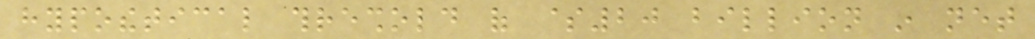hypothetical threshold of $20 billion in net
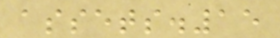assets.15
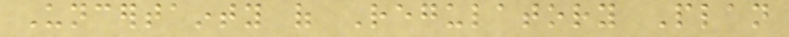Uncertainty of Regulatory Plan
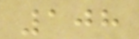108
